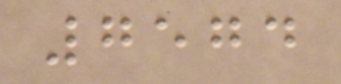7574
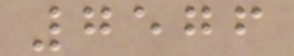7576
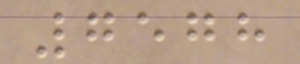7578
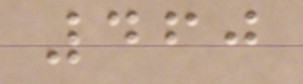460
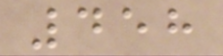458
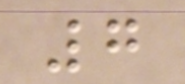7
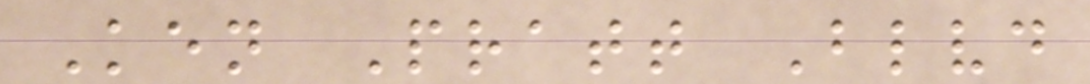Ken Pratt Blvd
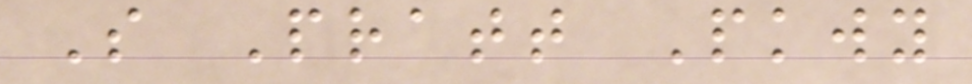S Pratt Pkwy
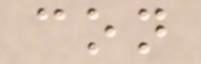con
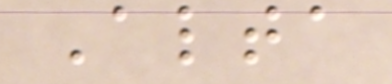Alta
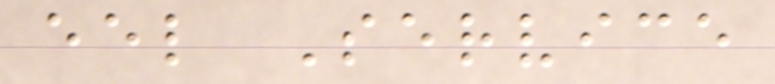eel Service
